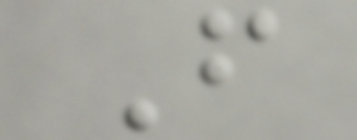F
